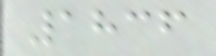1836
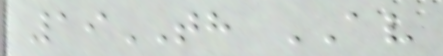19TH AV
